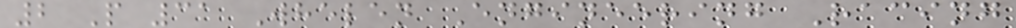2 P 31 Whelen Engineering Racing
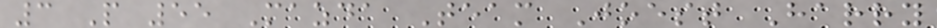3 P 55 Mazda Team Joest Harry
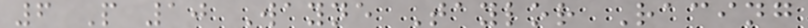6 P 10 Wayne Taylor Racing
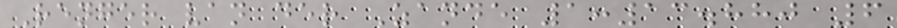Renger van der Zande 1:13.880 6
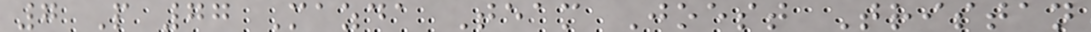7 P 77 Mazda Team Joest Tristan
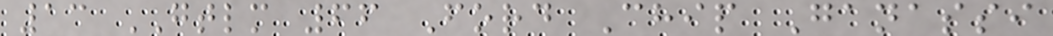13 GTLM 66 Ford Chip Ganassi
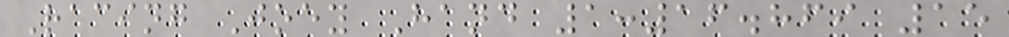Racing Joey Hand 1:16.869 15
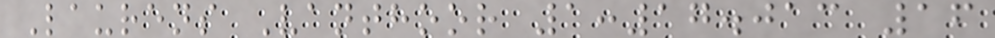Laurens Vanthoor 1:17.013 16
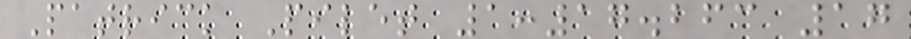Patrick Pilet 1:17.263 17
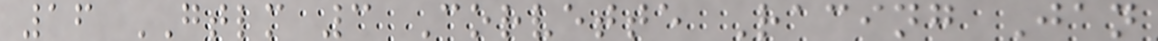16 GTLM 3 Corvette Racing Jan
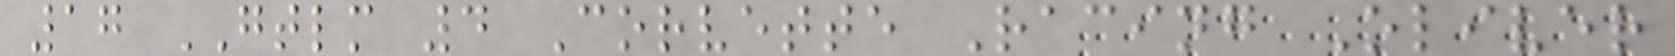17 GTLM 4 Corvette Racing Oliver
